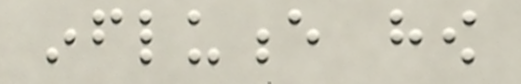influence how
